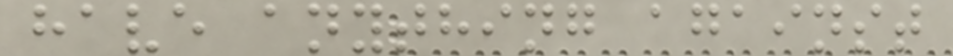have anything against
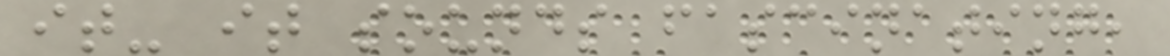it- it sounds fascinating,
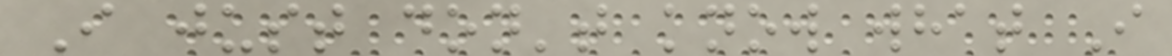I just don't know what I
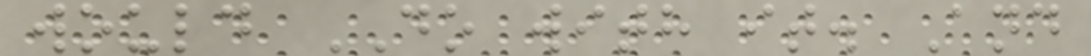would DO with it. And
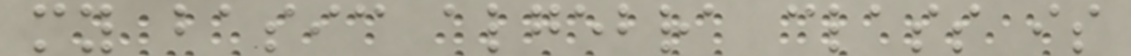my basic algebra class is
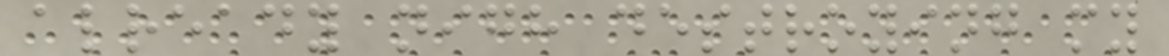already nigh destroying my
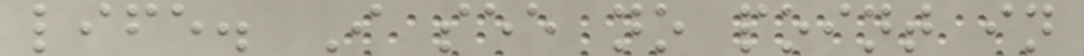life. I see no point in
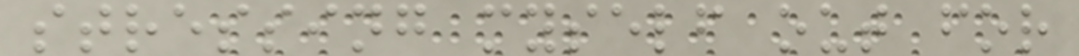stressing myself out for
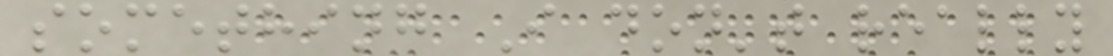something I don't really
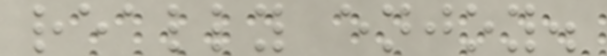really enjoy.
